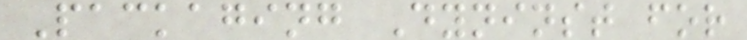Packaging Dyninst for
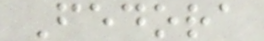Fedora
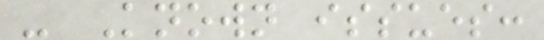- Known issues:
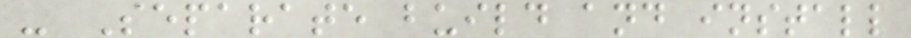- Separate build and install
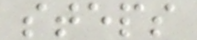steps
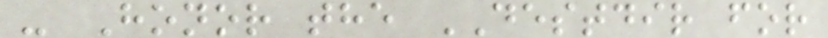- Honor the DESTDIR for
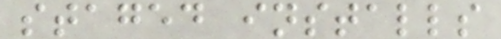staged installs
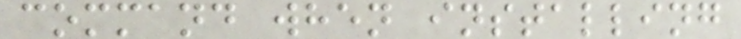command when installing
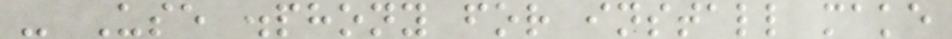- Use .phony for install make
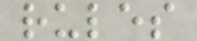rules
